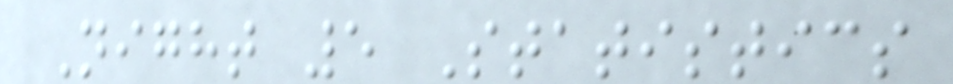Night 5 Statistics
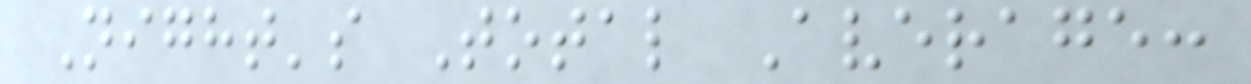Night's Total Average:
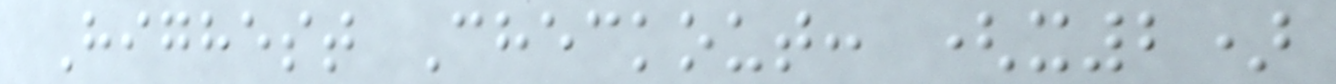Highest Checkout: (x2)
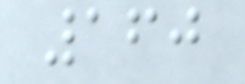160
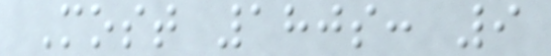Most 180s: 9
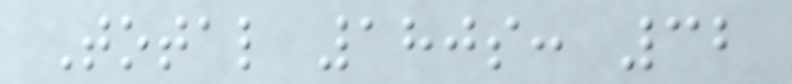Total 180s: 32
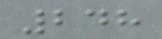248
